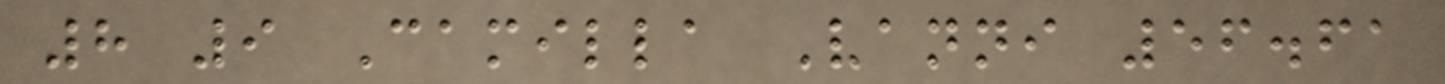8 9 Camilla Vanni 56.61
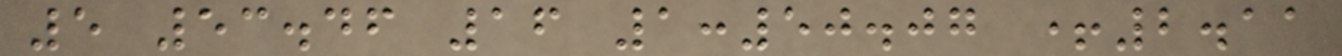5 53.46 16 1:50.07 +2.11
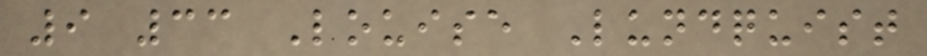9 33 Louise Lundquist
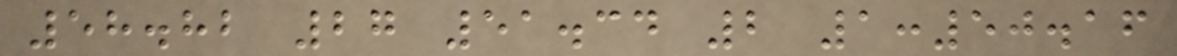58.82 27 51.34 2 1:50.16
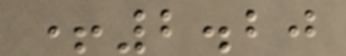+2.20
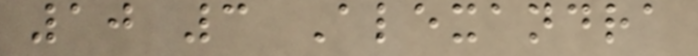10 3 Alexandra
